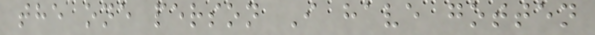the one person I have gotten
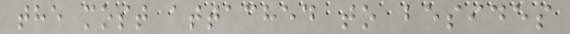the most attached to besides
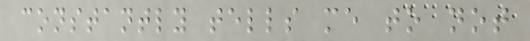constantly tells me to not
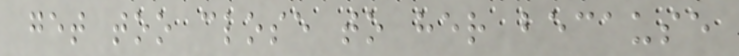get too close to her because
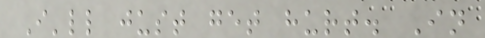I'll just get hurt. In
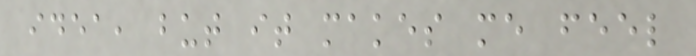idea, but it makes me feel
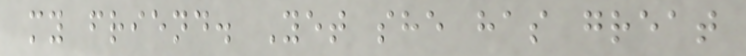my friend. Yet she has great
